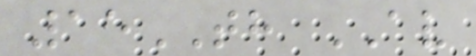15TH AV
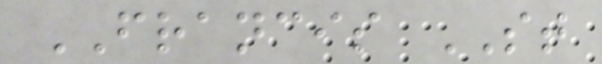FRANCIS ST
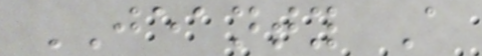JEANTY A
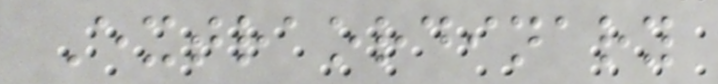Extraordinary
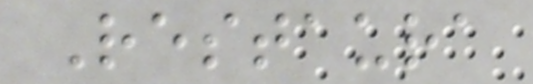Restaura
